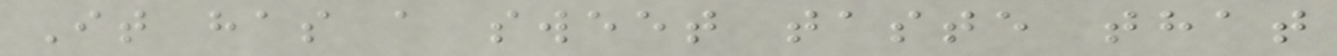It has a sweet taste that
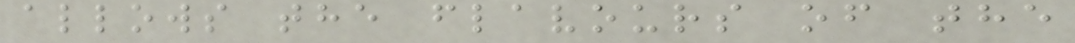allows the flavours of the
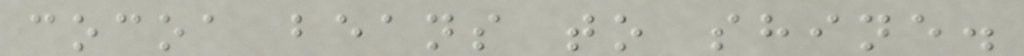cocoa beans to shine.
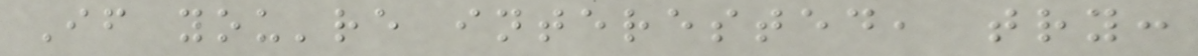If you're interested, try:
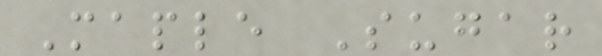Maple Sugar
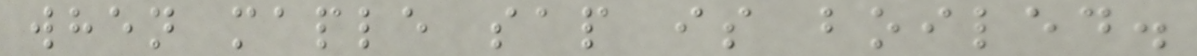when maple sap is boiled.
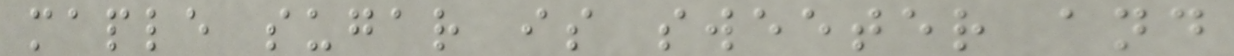maple sugar is sweeter and
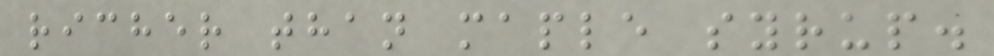richer than maple syrup.
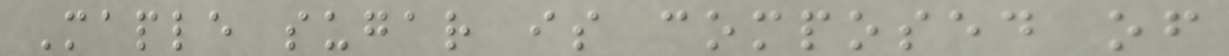Maple sugar is composed of
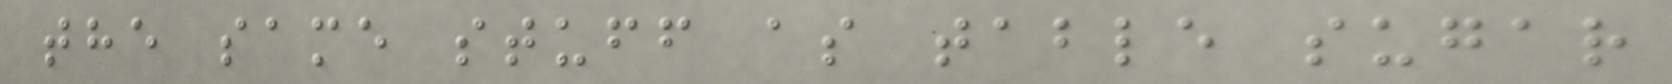the same stuff as table sugar
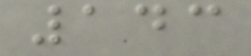143
